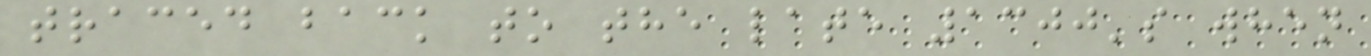traced back to the late 1300's when
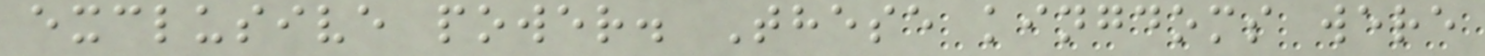exclusive power. These kingdoms were
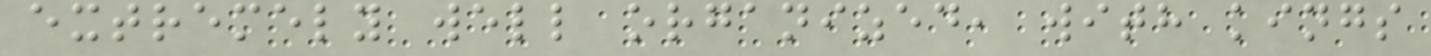extremely well organized, with kings
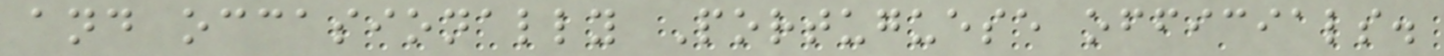and occasionally Portuguese officials.
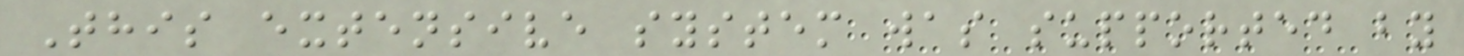This extensive system was supported by
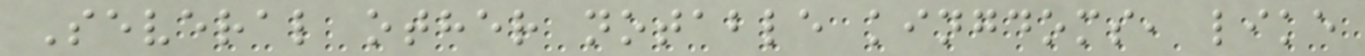Several other notable kingdoms, like
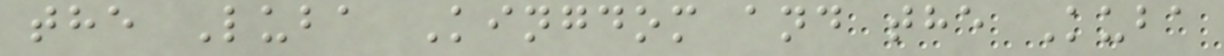the Luba Kingdom and the Kuba
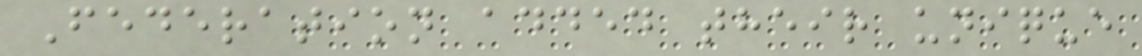Federation added their unique
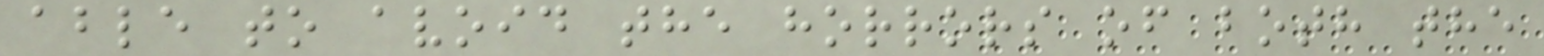able to avoid the horrors of both the
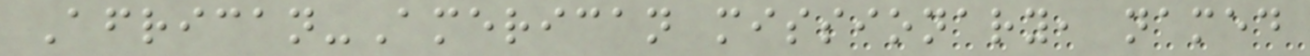African-American missionary, named
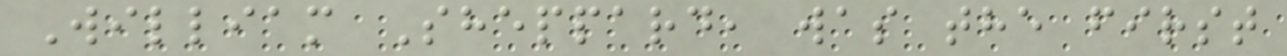William Sheppard, was the first
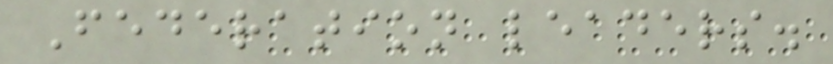Federation leaders.
